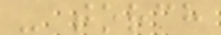- torch
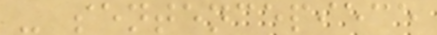- sentencepiece
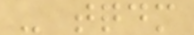- tqdm
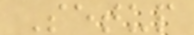Setup
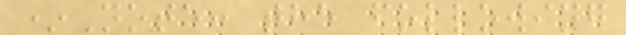*Note: the following
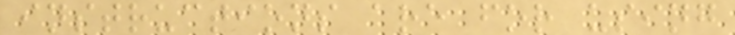instructions are for using
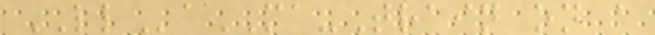LLaMA-Train on a
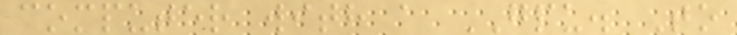computer with a GPU. To
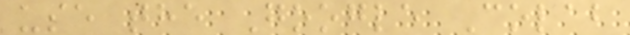use the Google Colab
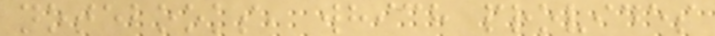notebooks, which provides
